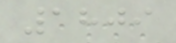1809
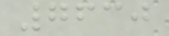7630
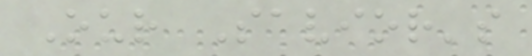Our Savior's
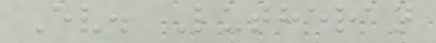Ev. Lutheran
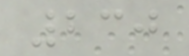230
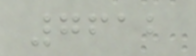7612
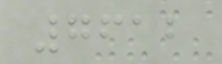7612
